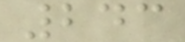243
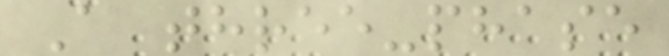A three-phase
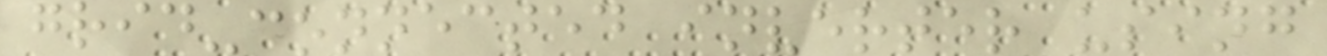grid-connected inverter using
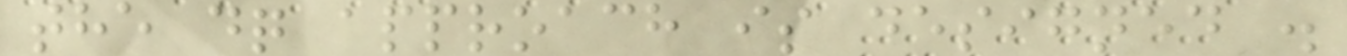the dq approach is designed .
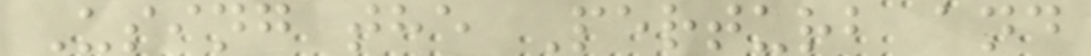Using the Perturb and
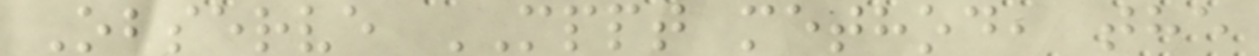Observe MPPT method, the
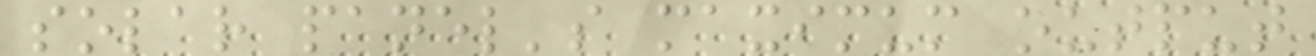solar panel's maximum output
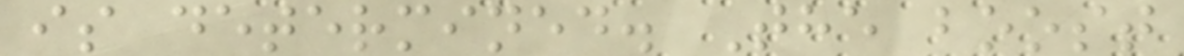is determined. The boost
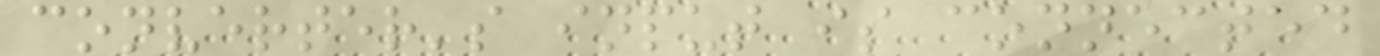converter's input is connected
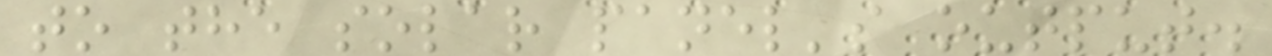to the solar panel's output.
